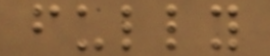fully
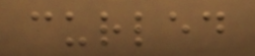curled
